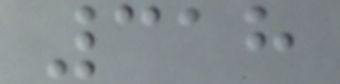318
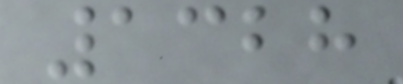1328
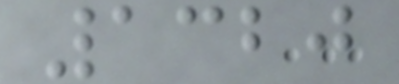1320
